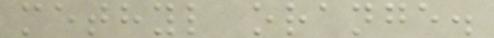methyl orange.
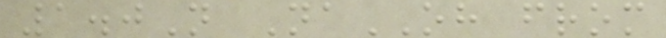1.0N NaOH from
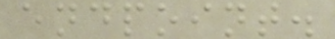endpoint.
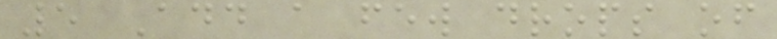5 Add a few drops of
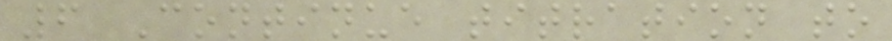6 Continue titration to
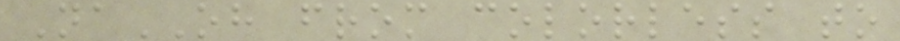NaOH from colorless to
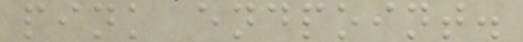pink endpoint.
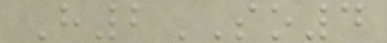H2SO4
